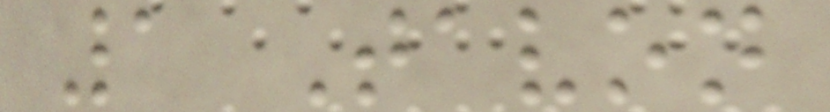1 Tavon
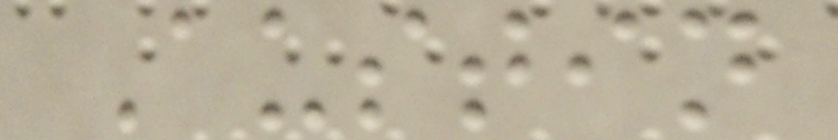Austin
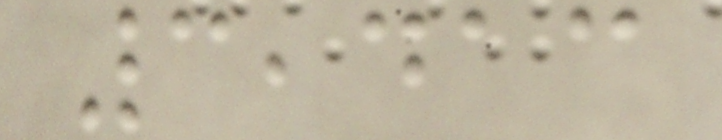3,413
